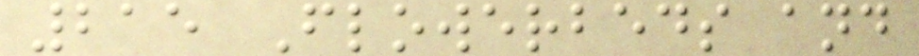215 Flowerbeds and
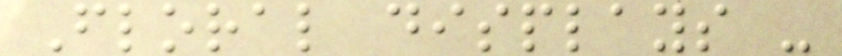Floral displays -
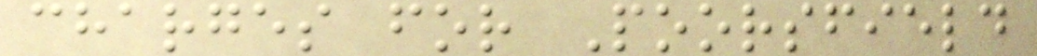charges for Poorsfield
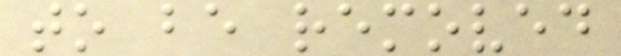to be removed
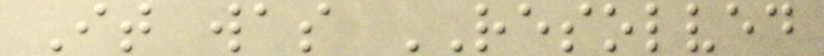It was RESOLVED
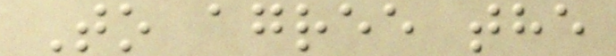To agree the
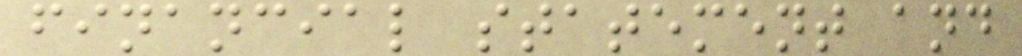financial statement and
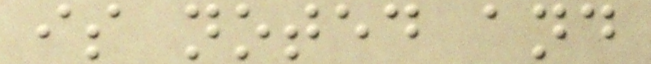is noted and
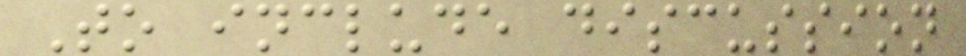To include discussion
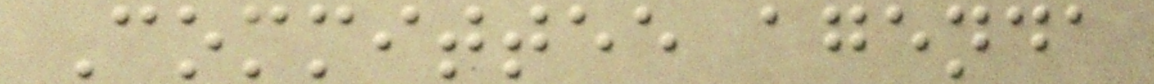Committee agenda
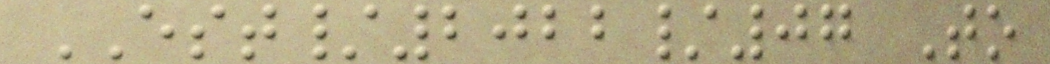EST/2022/07 To
